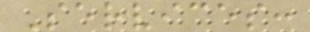Services:
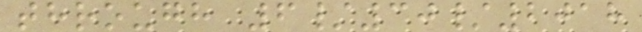through 6/30/2018
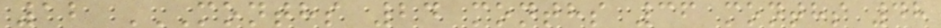12 MONTHS 24 MONTHS 36 MONTHS 48
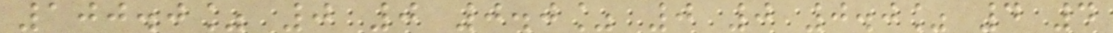100.0% 0 0 0.0% 0 0 0.0% 4 4
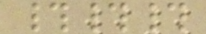###
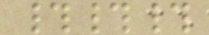###
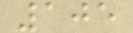105
